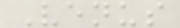Venus
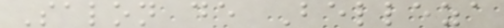Salon de Belleza
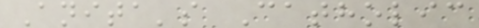Anita's Catholic
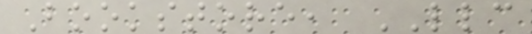Bookstore, LLC
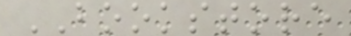BOOKSTORE
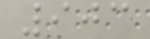903
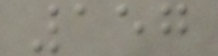157
